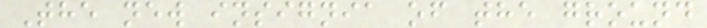The new insignia of the ground
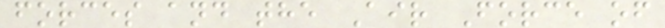forces and the Air Force of
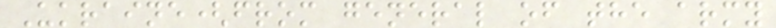Ukraine(from general of the army
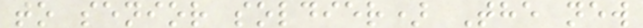to senior soldier) The new
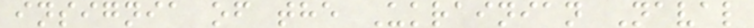insignia of the Ukrainian Naval
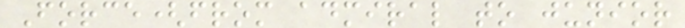Force(from admiral to junior
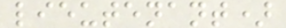lieutenant)
